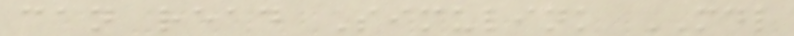can read Simulink MDL
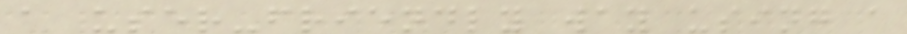a user-friendly way using a
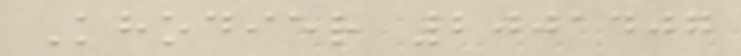Khodier 2001407
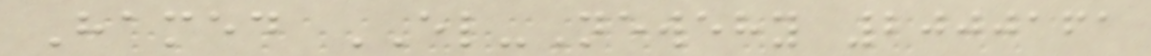Hamed EL-Newehy 2000161
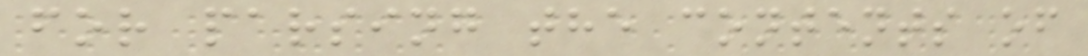for parsing the contents of
